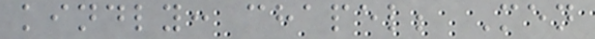kindly: chapel; Men
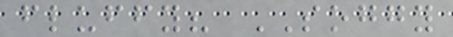fluffy? SOGGY
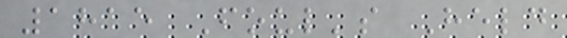1815 Foul's Held
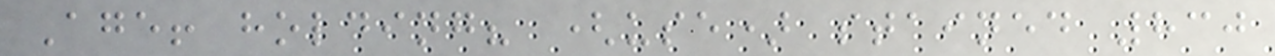Age! holding? (use) stained 830
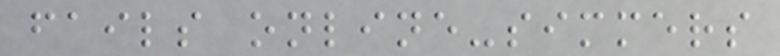fails online-simmers
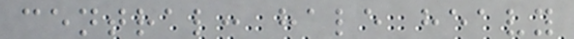central: hale heavy
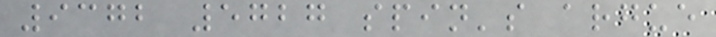9372 5727 spin's argue
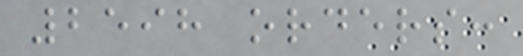2598 orders:
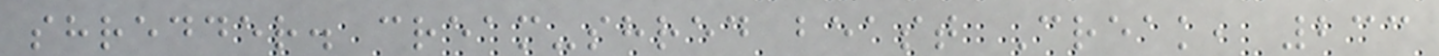shredder. cream-shred beast Creak, 233
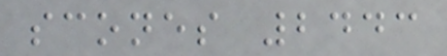scones 2443
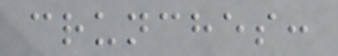crunches:
